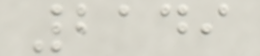2149
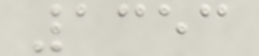1353
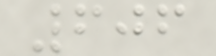606
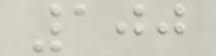100
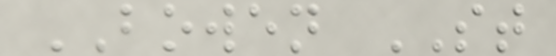BOWEN ST
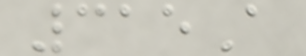315A
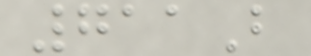711B
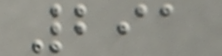291
